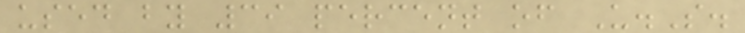used by 39 percent of U.S.
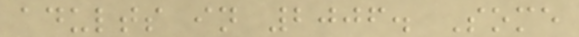adults in 2006. Some
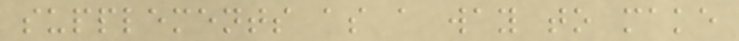supplements as a way to make
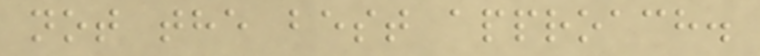not the best approach.
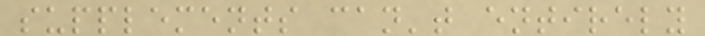supplements can't entirely
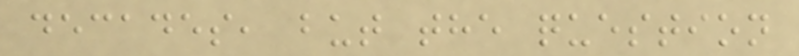decades, but the question
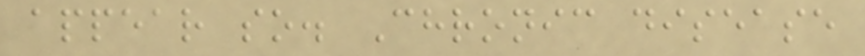appear so. Chronic disease
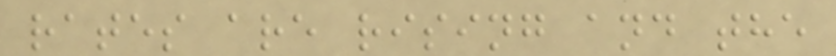rates are rising and the
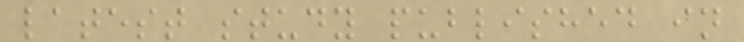latest study published in
